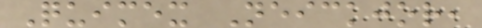Quimex Neickjor,
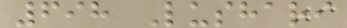698 Lushari
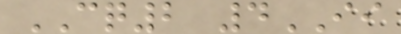CQ2 4II
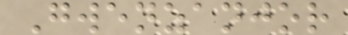Gwenzanjor
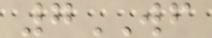7WF
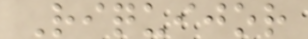Riquijor
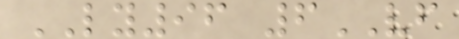LY96 6VF
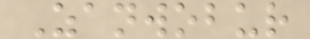Zanwobur
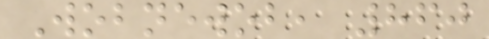Wobnewob, 860
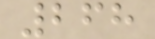268
